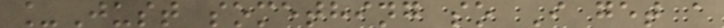_Just something so I get a
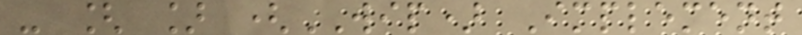- [ ] (WIP) Implement
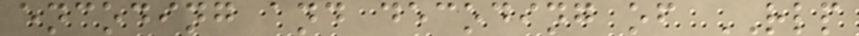encoding and decoding of RLP
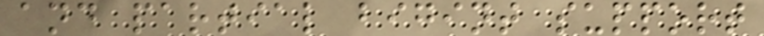and partial bigint support
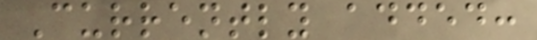Currently added:
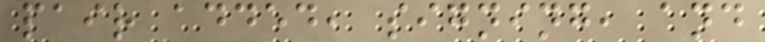pair added, signing, and
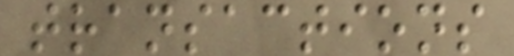transactions
